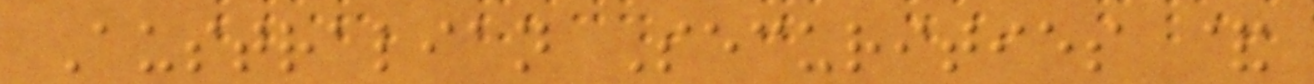Australian Securities &
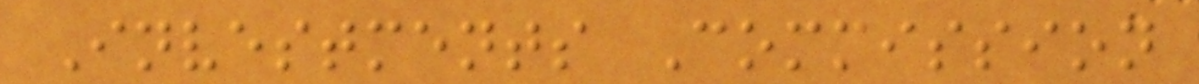Investments Commission
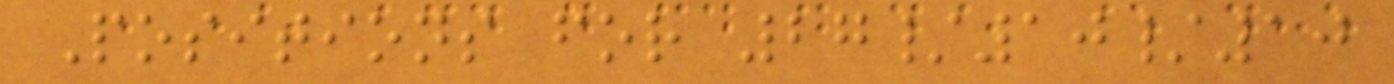Positions for 27/10/10
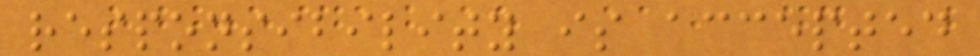responsibility is accepted
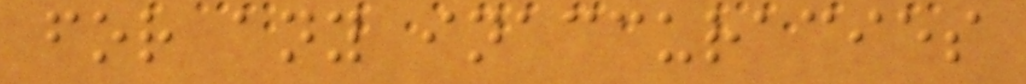for any inaccuracies
